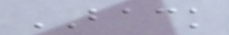BACK
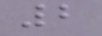2
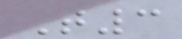T3
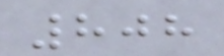808
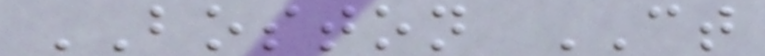BOSTON CT
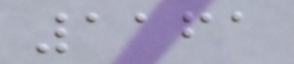1161
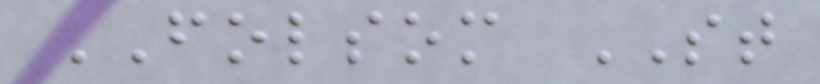FOLSOM ST
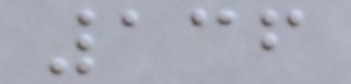136
